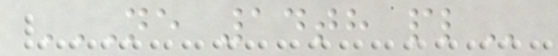NE 14TH PL
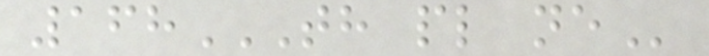168TH PL NE
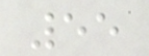55
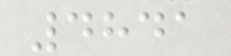4841
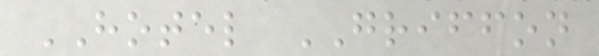HOTEL GRIFFON
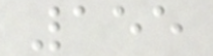155
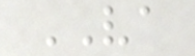VA
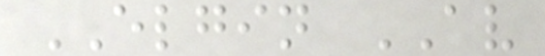ELGIN AV
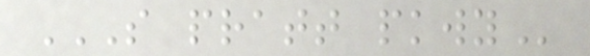S PRATT PKWY
